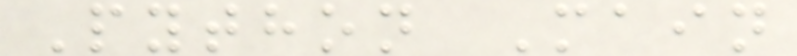Python Main
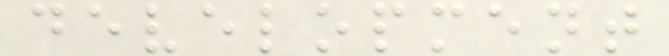development
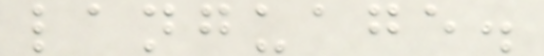language.
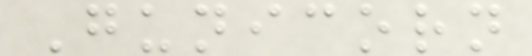Gunicorn
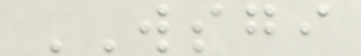WSGI
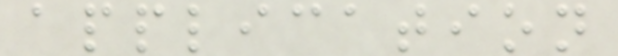application
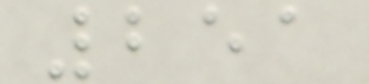251
